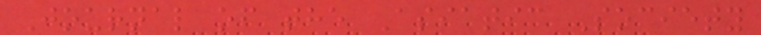Journal of the Asiatic Society
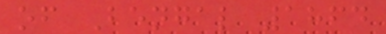of Bengal 1864
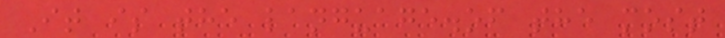It is the language.of the most
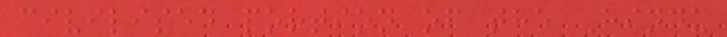civilised portion of the Hindu
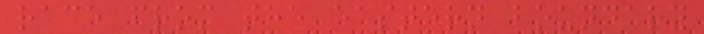race from the eastern boundary
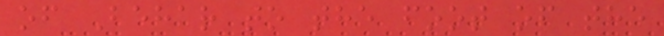of Behar to the foot of the
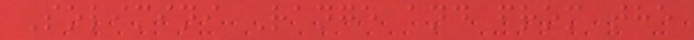Solimini Range and from the
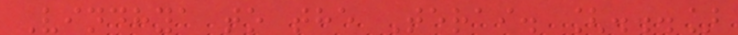Vindhya to the Terai. [...]
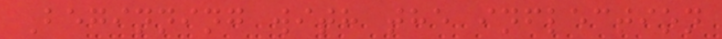Beginning with the inflection
